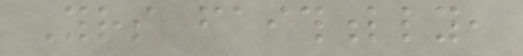Yours faithfully,
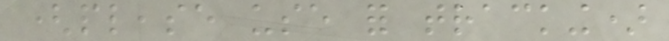(please use for tracking)
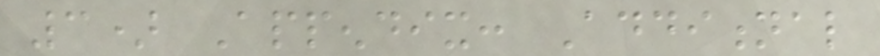3) Appendix: Additional
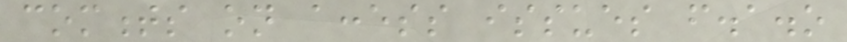comments on access issues f.a.o
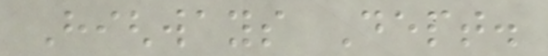Highways Dept.
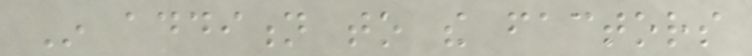In addition to the factors
